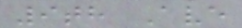9th Ave
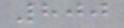800
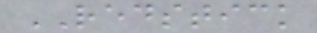REDSTICK
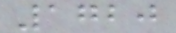1720
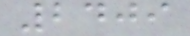2409
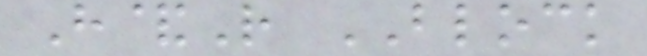H&R BLOCK
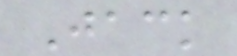Jack
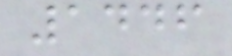1446
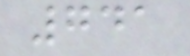741
